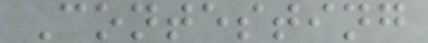Contesting
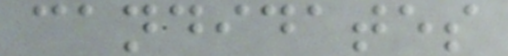candidates
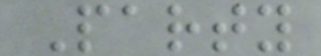Party
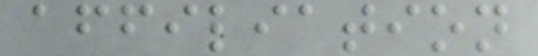affiliation
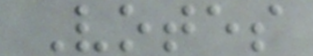Votes
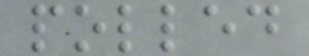polled
